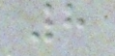8
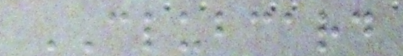CLUBCARD
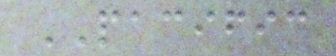PACIFIC
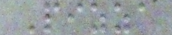Pizza
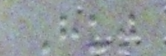Hut
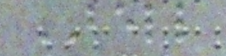BELL
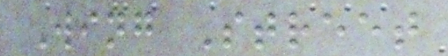Wing Street
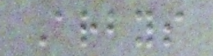Arbys
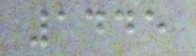1445
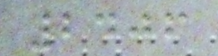2406
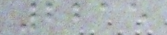2215
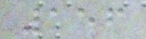156
